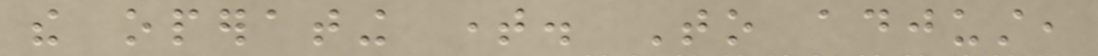the operating time. To adjust,
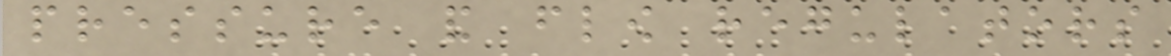pressure and flow regulators
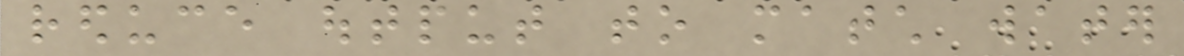reduce output to match water
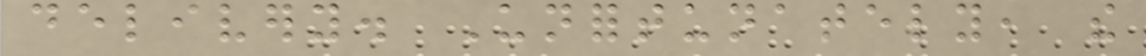delivery. Unfortunately, the
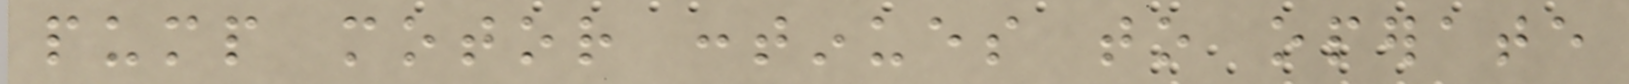pump motor continues to operate
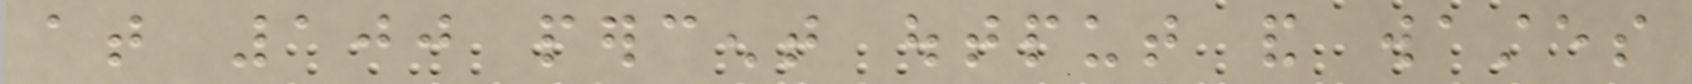at 100 percent output and wastes
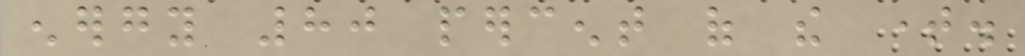energy 80 percent of the time.
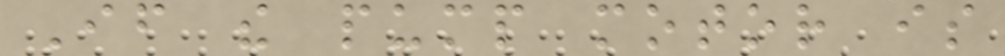If the pump motor is
